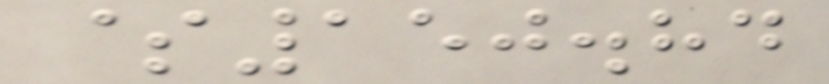$150.84
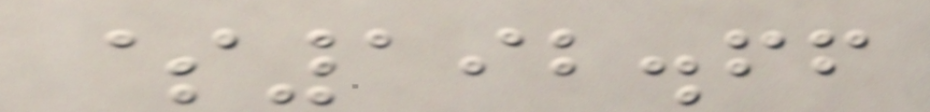$192.66
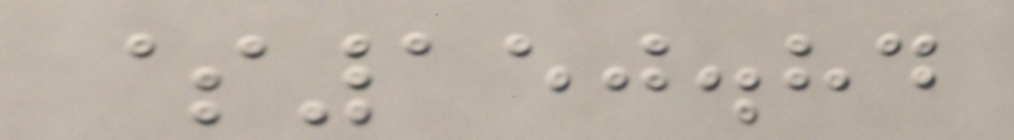$150.84
